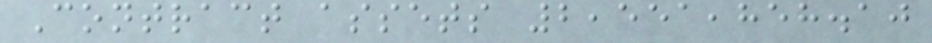Contract assets 2,551,858.10
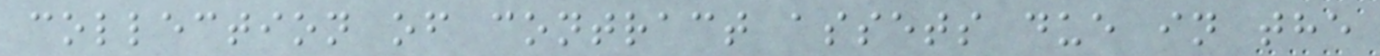collection of contract assets due in the
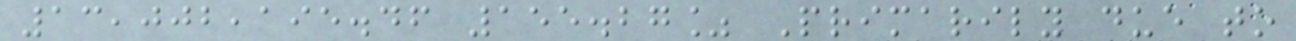13,002,195.46 155.27% Primarily due to
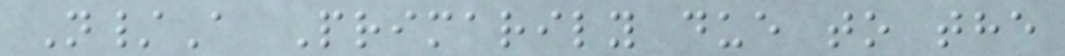N/A Primarily due to the
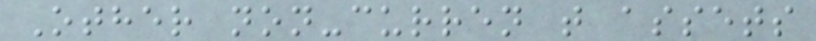Other non-curren t assets
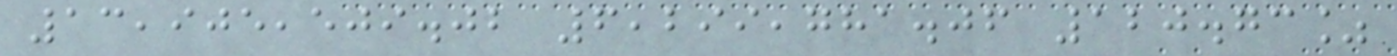13,905,509.02 6,299,781.06 120.73%
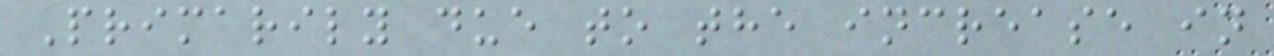Primarily due to the increase in
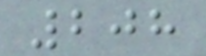208
